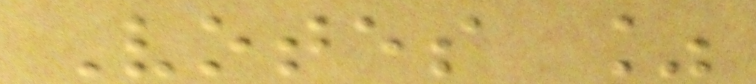Votes %
